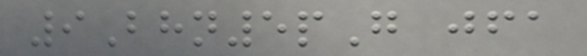9Bhn5pG jfa
